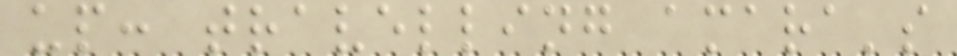up: travelling amara's
